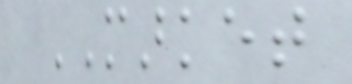MARKET
